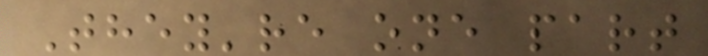They're one part
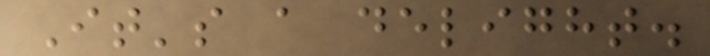It's a delight.
